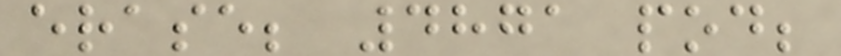erase; 4871 pod;
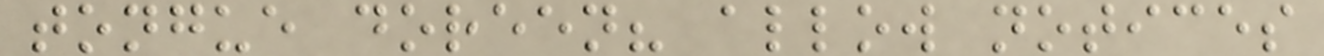tongue doreen? allow notices
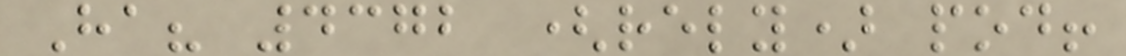Ha? 4372 (rely) pod!
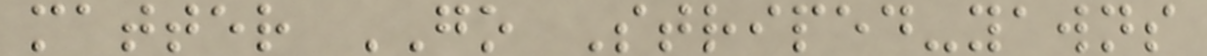matter GO Striped-yawns
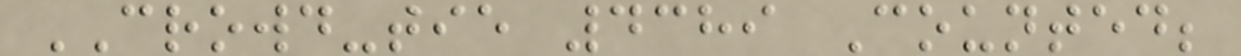CROWD-tie 4389 Counted;
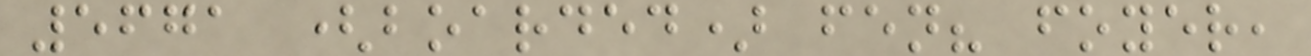5671 (boarded) fen? foyer,
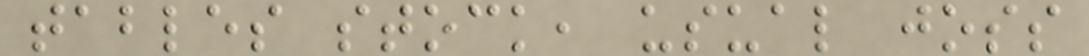tables stock, usual joss
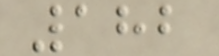182
